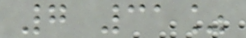7 31%
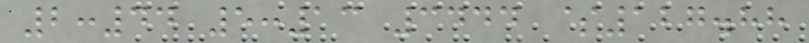2:44 5:13 3444 $127.88
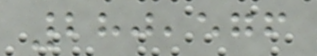280,576
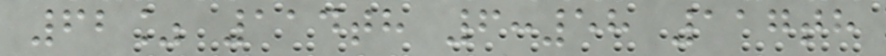62% 114th 6:58 117th
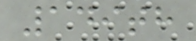149th
